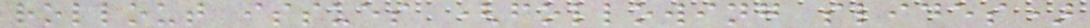rollout issues (following slides)
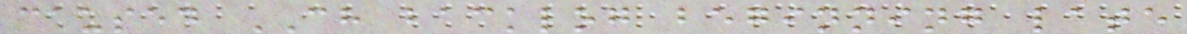caused CH backlog beginning late
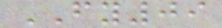FY09
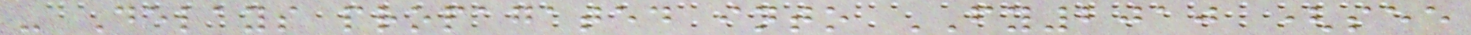- Delays propagated into FY2010 (see
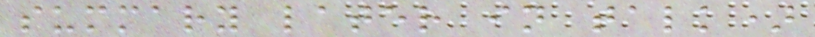summary later in talk)
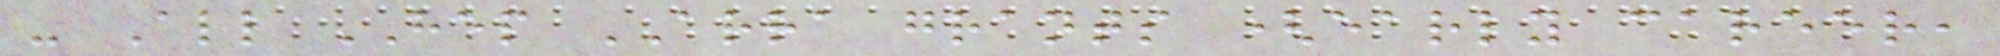- All HEP ARRA grants (early career,
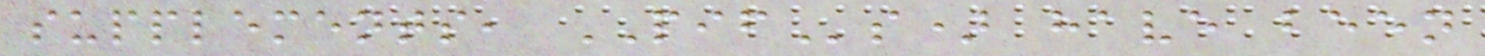supplements, PIFs) have been
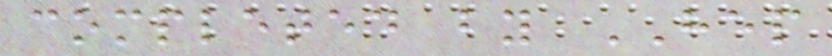completed by HEP
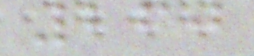260
